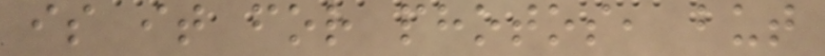is it for photos, but
